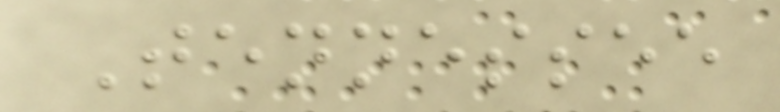Tennessee
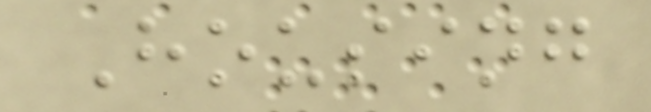Housing
